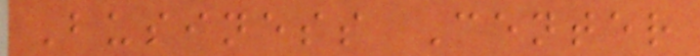Business Center
